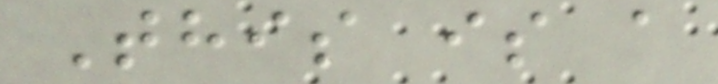This is a
